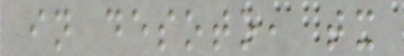in desoto, tx
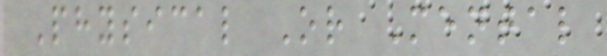Physical Or Mental
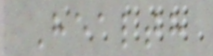Health
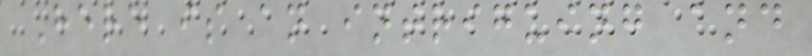Here is an intriguing and
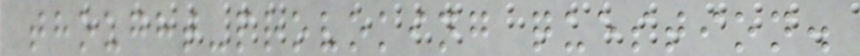thought-provoking question.
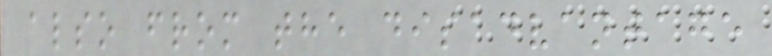also from the disadvantage
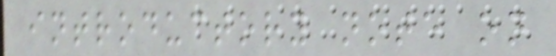introductory note on
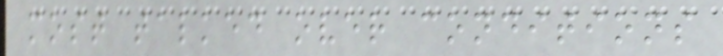most talked over conditions
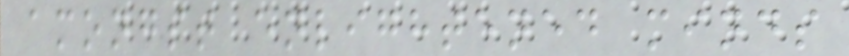amongst enlightened minds
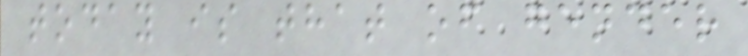today is that of gender
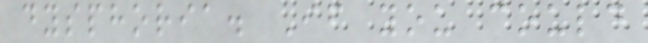dysphoria. If you could
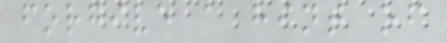forgive a hint of
